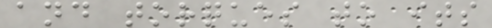and torques to its
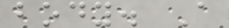body. A
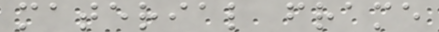material frame
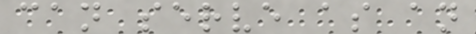can serve as an
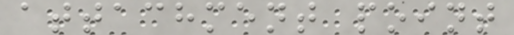attachment point
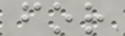for
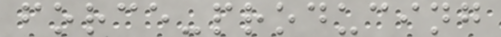force-producing
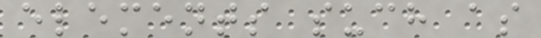elements such as
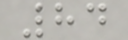84
